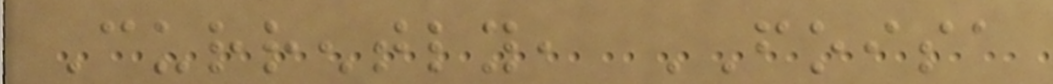Currently, FOISA
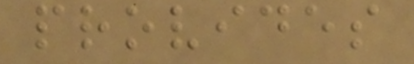provides
